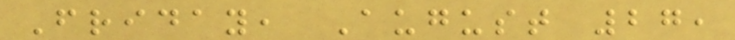Friday, August 27,
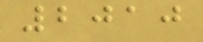2010
